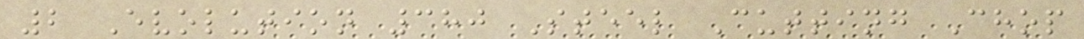2 Evolution 380 Steel Cutting Chop
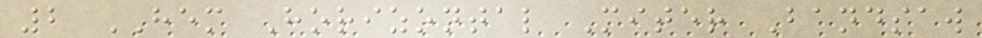2 HEM Horizontal Miter Bandsaw
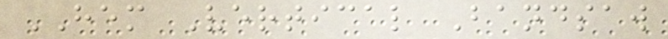HEM Vertical Bandsaw
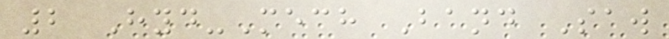2 Hyd-Mech Band Saw
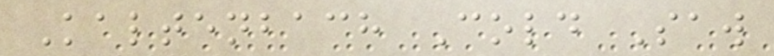Kaltenbach Cold Saw
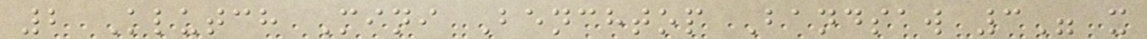2 Klutch Mini Benchtop Bandsaw 3" x
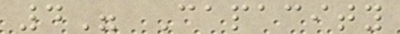4" Capacity
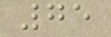75
